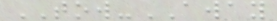TOW-AWAY
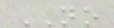NO
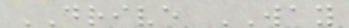DRIVE WAY
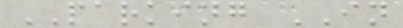PARKING IN
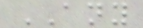ANY
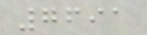7691
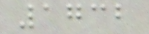1732
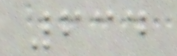634
